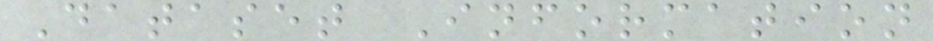Dataset Information
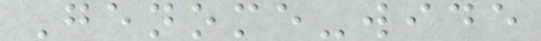Genome-wide
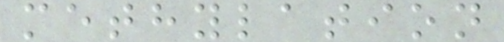methylation
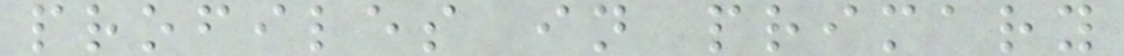profiles in primary
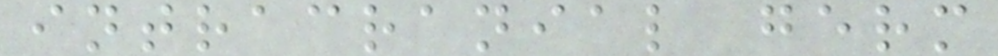intracranial germ
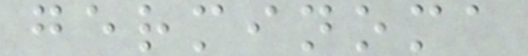germinoma
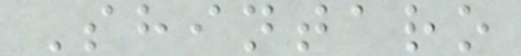Shintaro
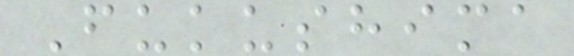Fukushima
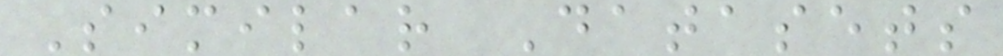Similar Datasets
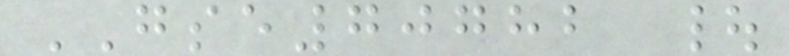GSE70782 |
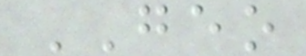GEO
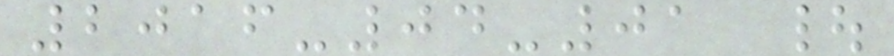2016-04-01 |
